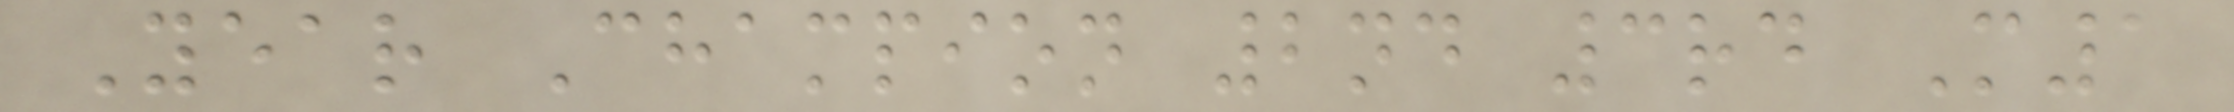Year Champion 2nd 3rd M1
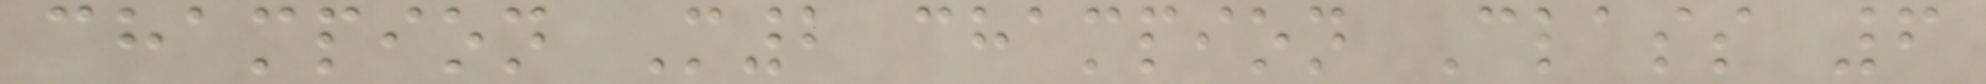champion M2 champion Class 6
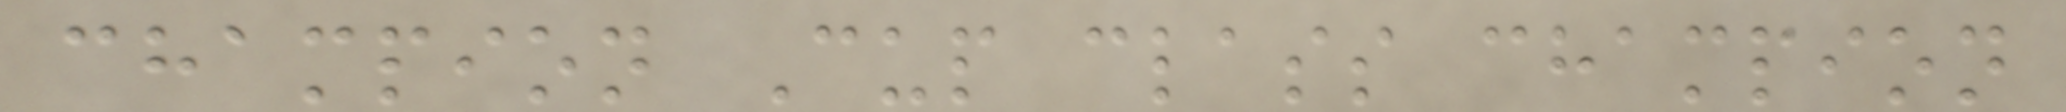champion Cup class champion
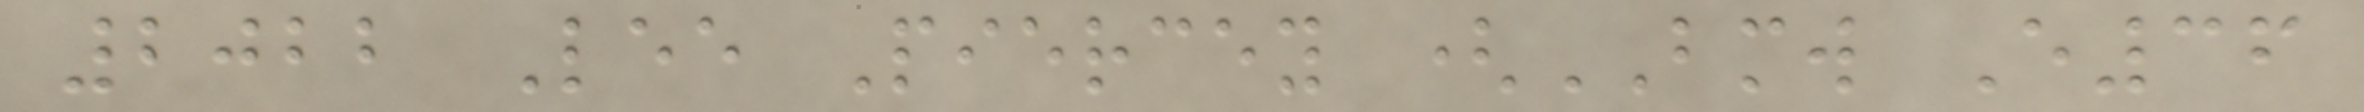2022 Lee Piercey (BMW E36
